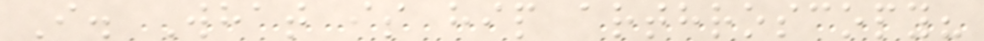I. What is hip arthroscopy?
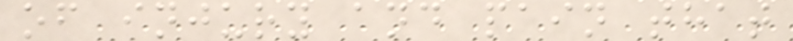of injury and pain that
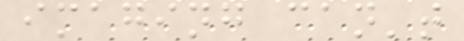imaging can't
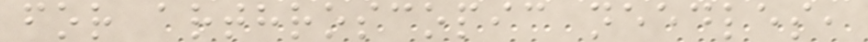for arthroscopic needles,
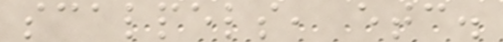scalpels, etc.
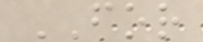FOR
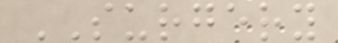SURGERY
